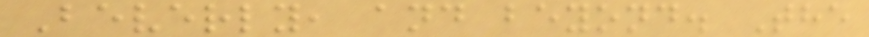Beverly, and beyond. The
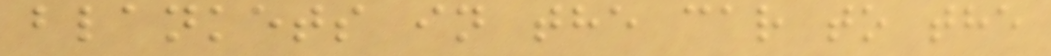blankets in the car to the
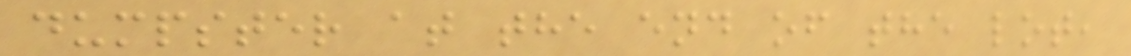dumpster at the end of the lot,
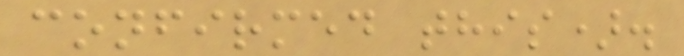confirmed this).
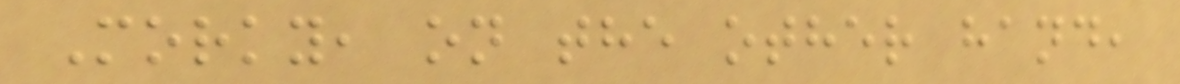Morky, on the other hand,
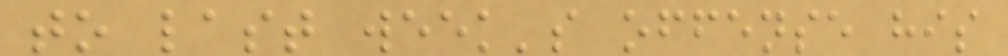to last week's offense his
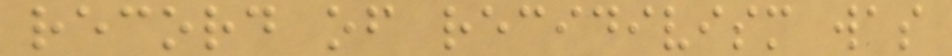record of recidivism was
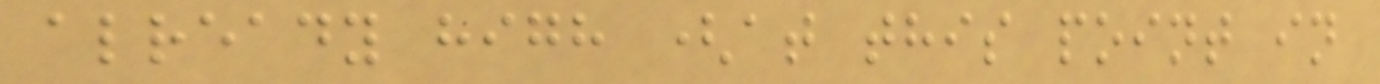already high (at this point in
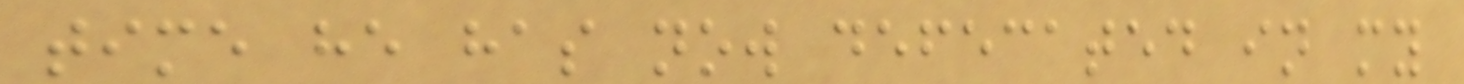time he has now defecated in my
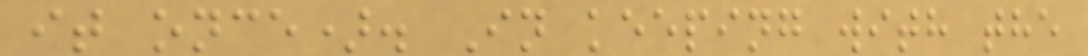it once). In keeping with the
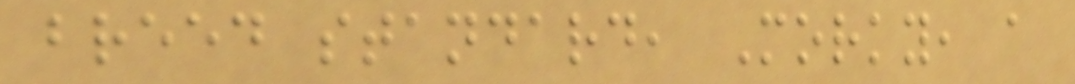breed standard, Morky, a
